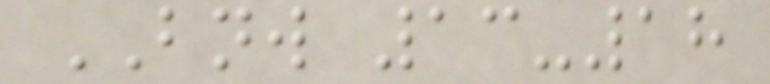BNW 13-18
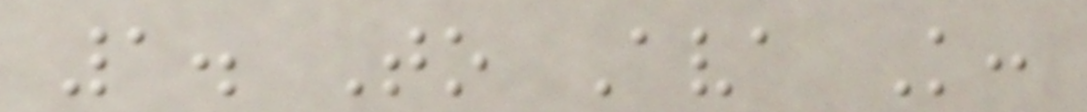1. To Ava K:
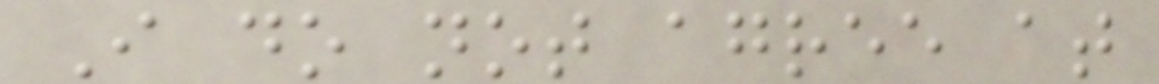I do not agree at
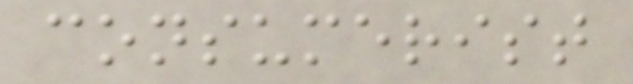consumerist
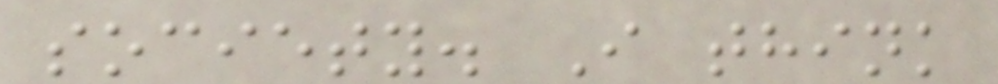society. I think
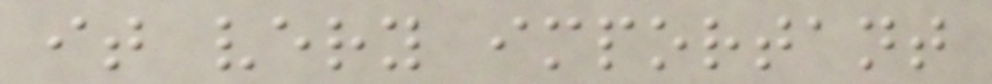it very important
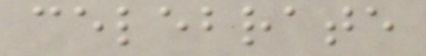celebrate
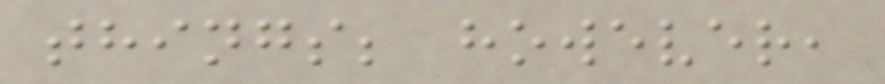things; however,
